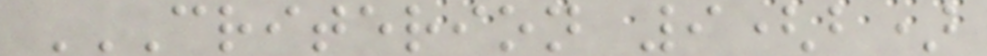CRITERION 9(B)
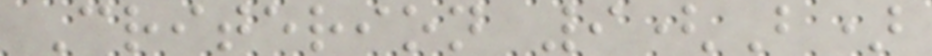Criterion 9(B)
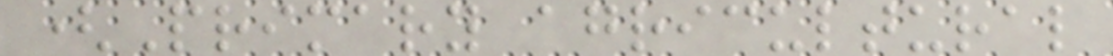(Primary agricultural
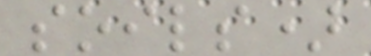soils)
